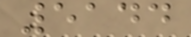5144
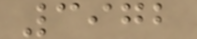3972
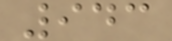943
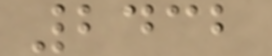2432
